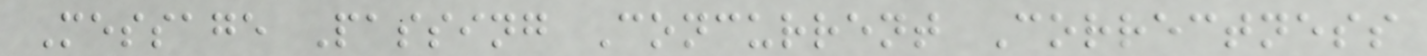Message Passing Concurrent Correctness
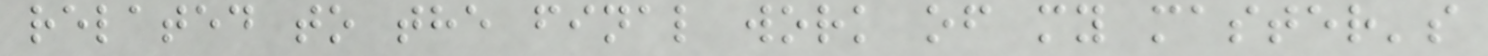related to the final work of my master's
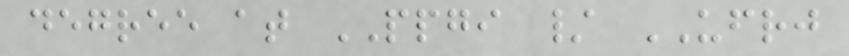degree at PPGI / UFRJ
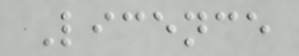Licence
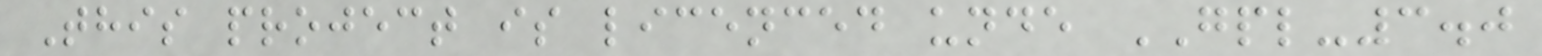This project is licenced unde GPL-3.0
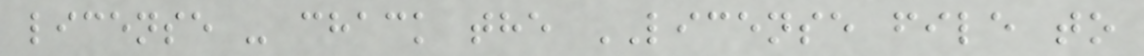license - chack the LICENSE file to
